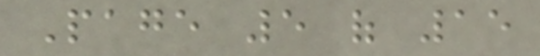Page 5 of 15
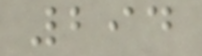294
